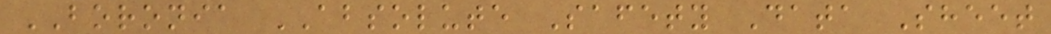BORONIA ABSOLUTE Safety Data Sheet
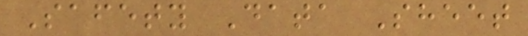Safety Data Sheet
